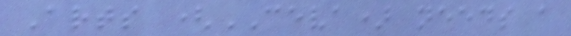Arts (CEVA) needs a
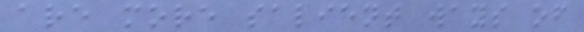are more salient ways of
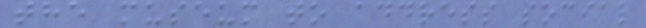the museum to address social
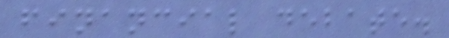financial debate.
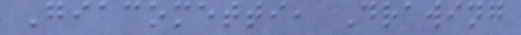Giacometti, Drawing
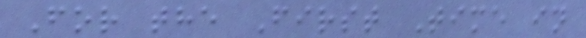For the First Time in
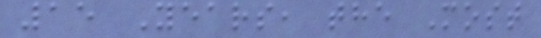15 Years, the Most
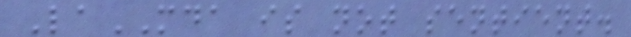LaMDA is not sentient.
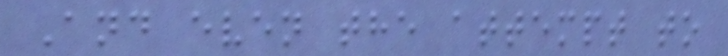And even the attempt to
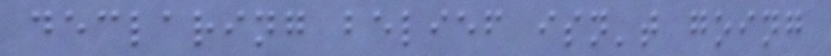declaring belief isn't going
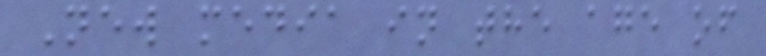New media in the age of
